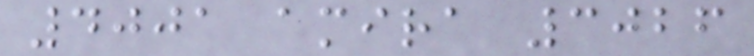4001 amira 3026
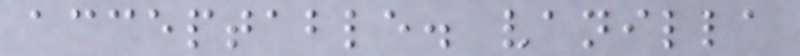acceptable. vanilla
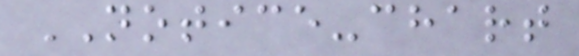NOTICE-chart
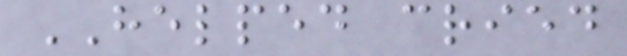HELPED cried
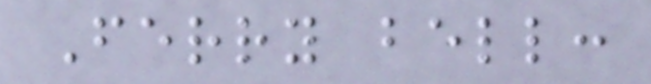Ferry bell:
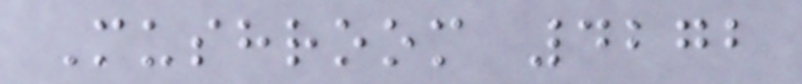Mushroom 4272
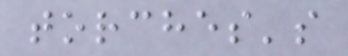torches's
